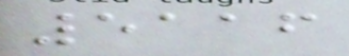5116
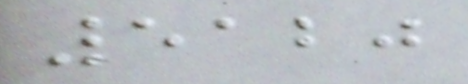5120
